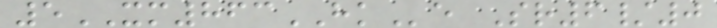5XM863HKe Sr6/0
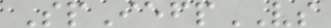SpIefpVS
